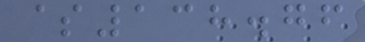$138.76
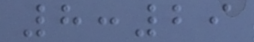8:29
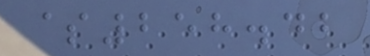$258.42
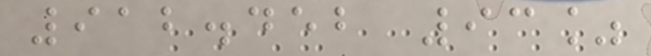912.452 93%
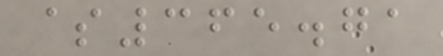$365.71
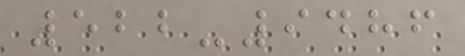522-9486
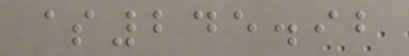$245.92
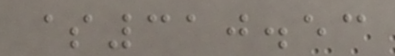$310.53
